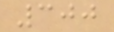300
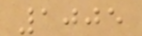1005
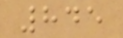845
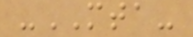-MTA-
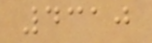4310
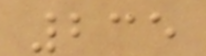235
